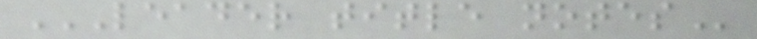LEADER TITLE NOTES
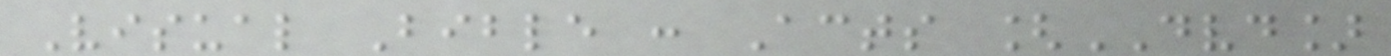Visual Bible : Acts [DVD]
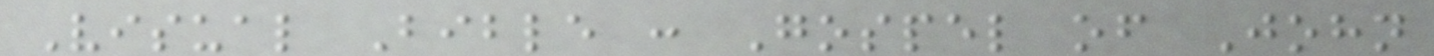Visual Bible : Gospel of John
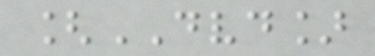[DVD]
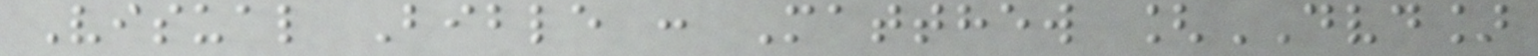Visual Bible : Matthew [DVD]
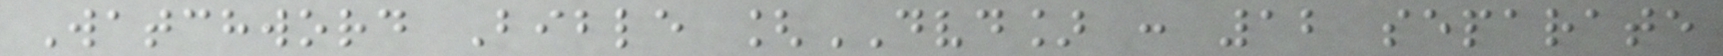Watchword Bible [DVD] : 12 separate
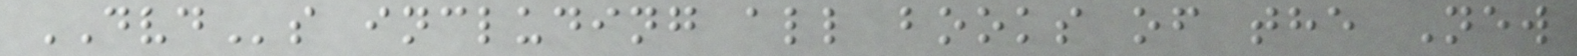DVDs including all books of the New
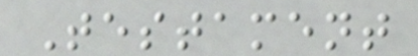Testament
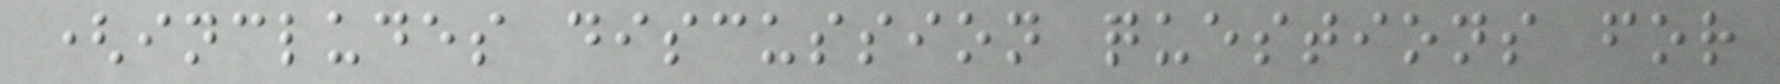(includes discussion questions for
